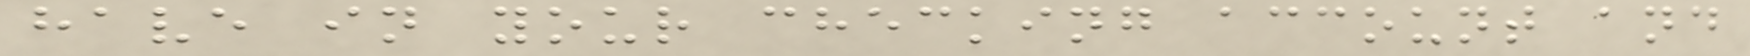have in your checking account and
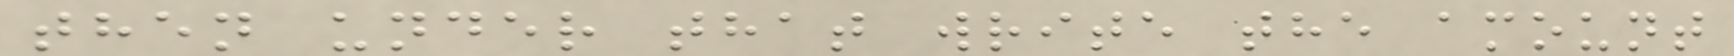then under that write the amount
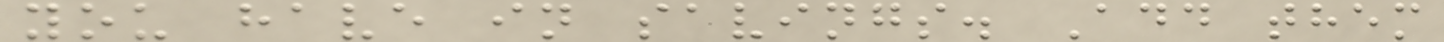you have in savings. Add them
